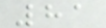81
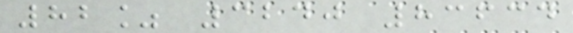82% 3240 83634
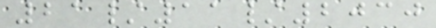21/11/2030
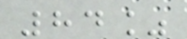84%
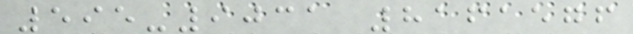595-9031 8161576
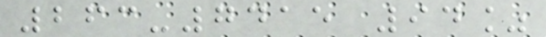263-7415 94%
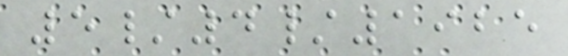5/4/1925
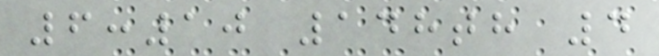6:10 148th 4
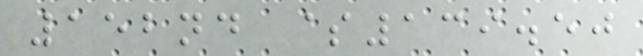152nd $139.50
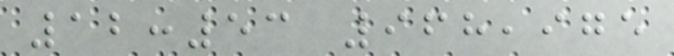12:53 968,975
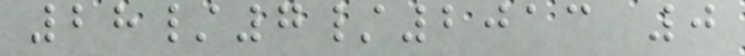28/7/2013 0
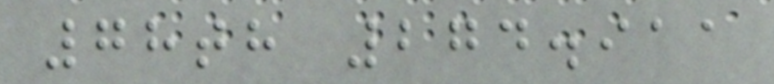78th 274.911
